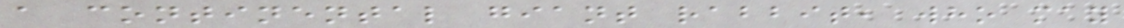a continental giant rabbit, who may
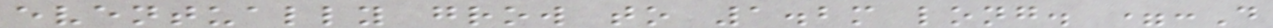eventually grow to 1.2m long. =:D
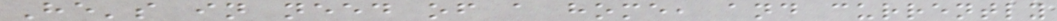He's in need of a home, and currently
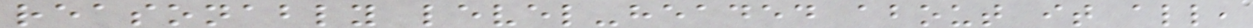reasonably level-headed about it all,
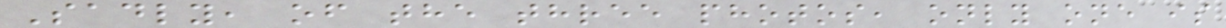Sadly, of the three photos, only one is
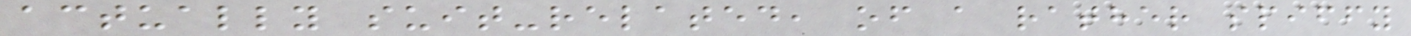actually suit-related, of a rather spiffy
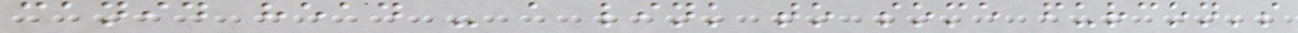canid head - a link to some furcon's
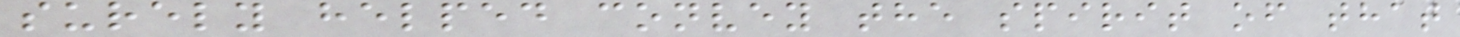surely helped convey the spirit of that
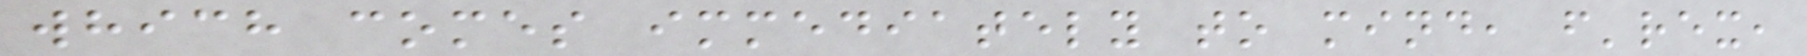which comes immediately to mind, f'rex,
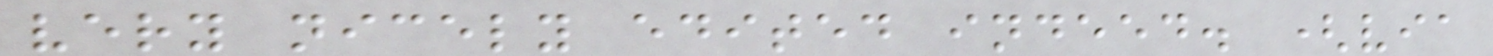very nicely edited indeed. (via
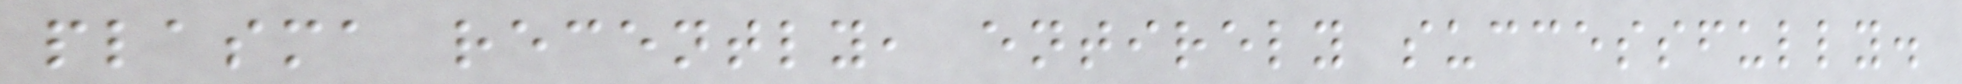plasma recently, entirely successfully.
